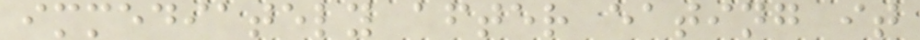immediately after eating it
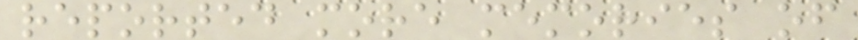reported more memories of
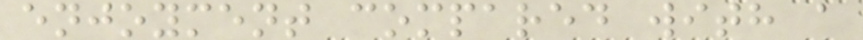enjoyment compared with a
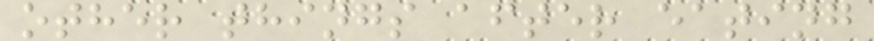other things after eating
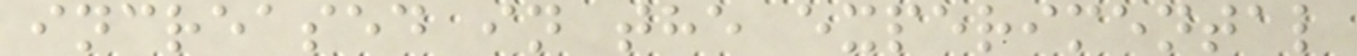increased in the experimental
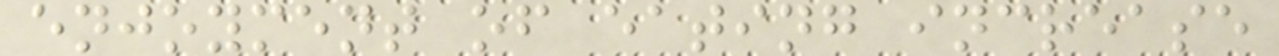enjoyment of eating increase
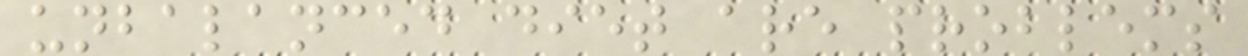unbalanced diet are problems
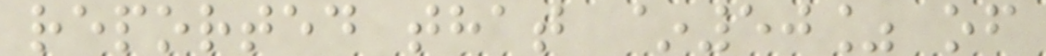reported that ~50% of
